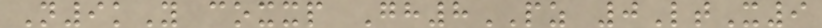N9kY coxxp Gh8PZ 0LtX9
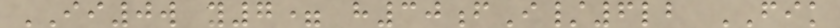II0w y7= h30fI/6lb FIK
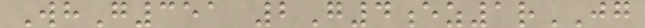WhG351 2G4ez1rJG
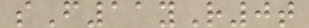sF11yR0t
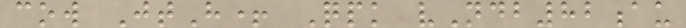cow JtH+ Qpk vNdb82au
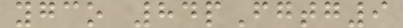ygco 84pFgtg9
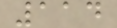114
